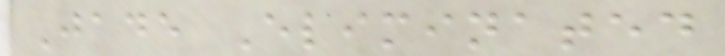Jade Eliminated
